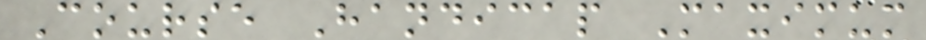Course Handicap Maximum
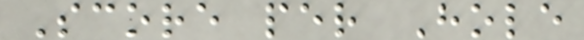Score per Hole
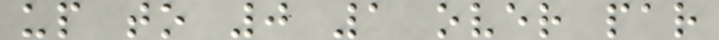up to 0 1 over par
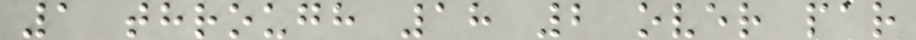1 through 18 2 over par
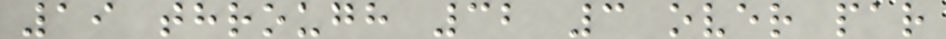19 through 32 3 over par
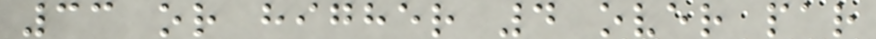33 or higher 4 over par
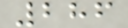286
